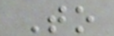To
